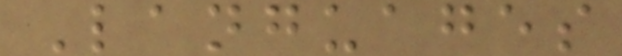Languages
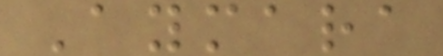Aymara
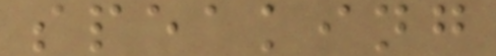speaking
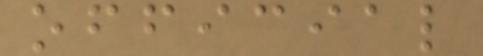official
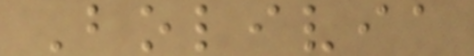Bolivia
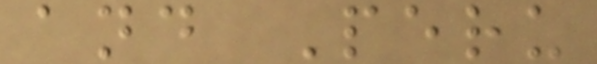and Peru
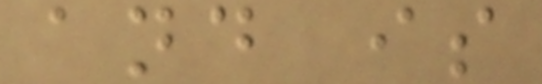and is
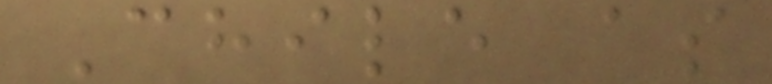Chile as
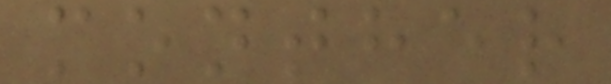monther
